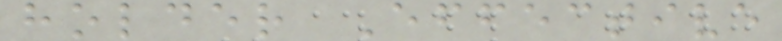holder Effective
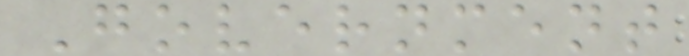Government
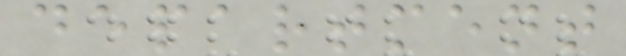department
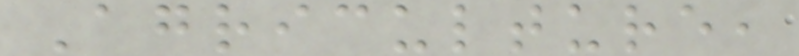Agriculture,
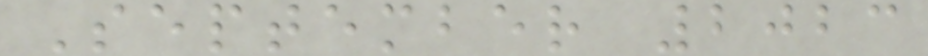September 2023
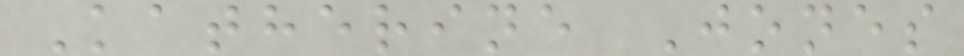Katherine Jones
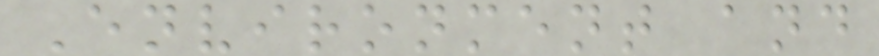Environment and
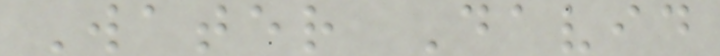Water David
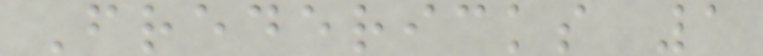Fredericks 1
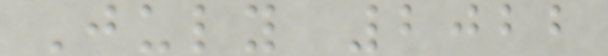July 2022
